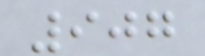907
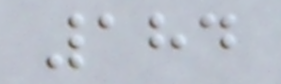184
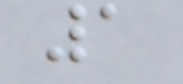1
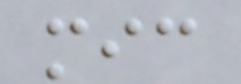mic
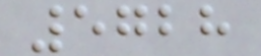5728
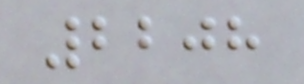2208
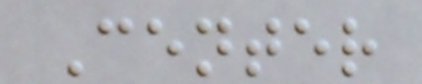Center
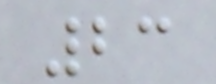23
